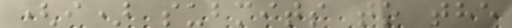(i) submits to the
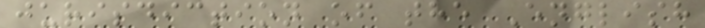jurisdiction of the English
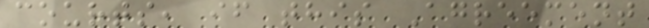courts, if this Agreement
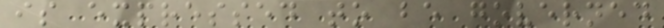is expressed to be governed
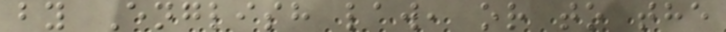by English law, or to the
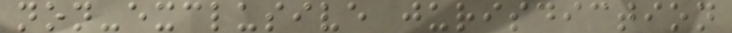non-exclusive jurisdiction
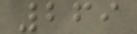269
